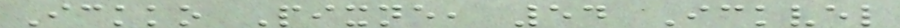Ickko Pixne, 54 Ickvel
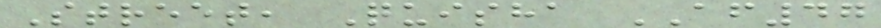Street, Quisha AF47
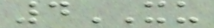4XU
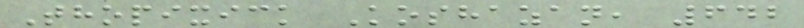Thopixick Koshazan, 642
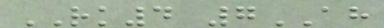RK4 7AH
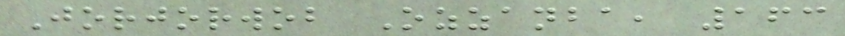Jorjorwob Ozzanba, 163
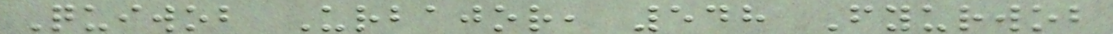Quiwob Urbajor, 548 Fyurwob
